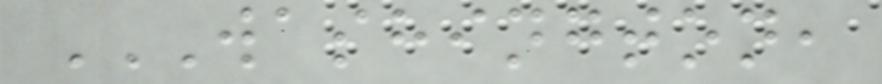WASHINGTON,
